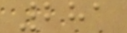281
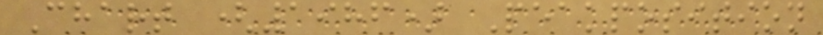Chart (1986) Peakposition
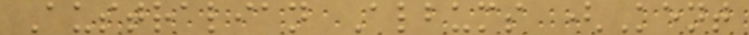Australian Albums (Kent
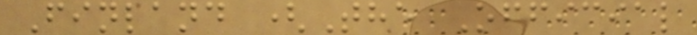Finland (The Official
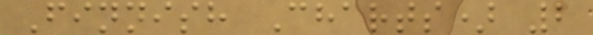Finnish Charts) 2
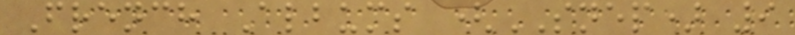French Albums (SNEP) 9
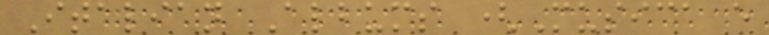Italian Albums (Musica e
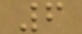6
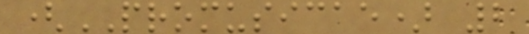(PROMUSICAE) 2
